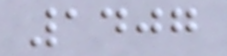1407
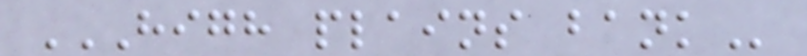HIGH PLAINS BANK
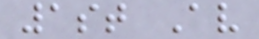1st Av
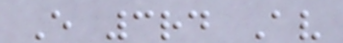E 3rd Av
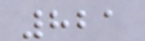821
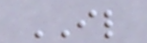IL
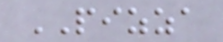PIZZA
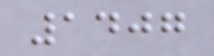1407
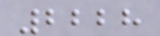2228
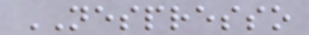NESPRESSO
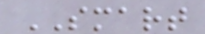SMART
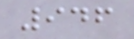946
